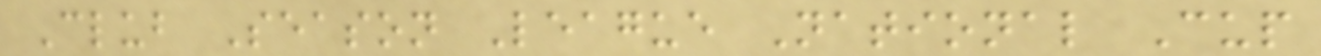Club Season League National Cup
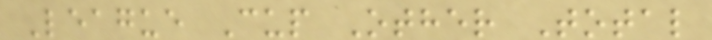League Cup Other Total
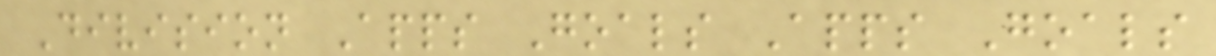Division Apps Goals Apps Goals
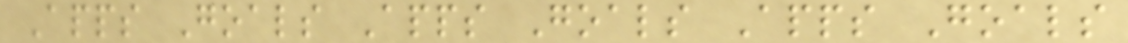Apps Goals Apps Goals Apps Goals
